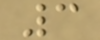3
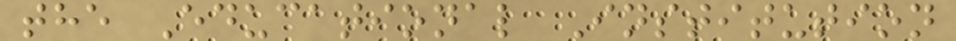the Educational Institution
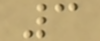3
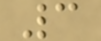3
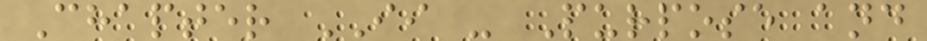Chapter II - Purpose and
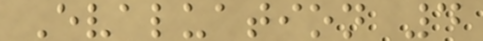Evaluation 4
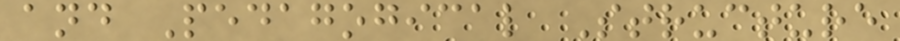and Pedagogical Structure
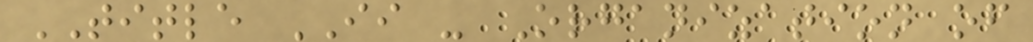TITLE II - Organization of
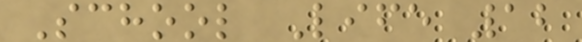School Life 12
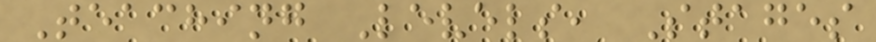Teaching Levels, Stages
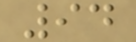94
